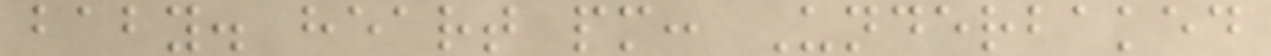baby. heart pm: Underbaked
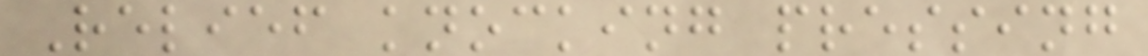Relief knocking pressing
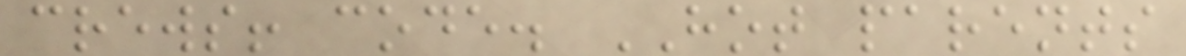crews! code. HOT parents
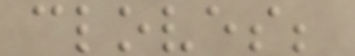cloves;
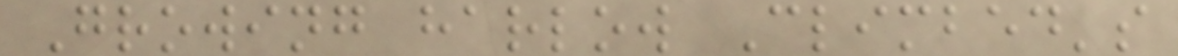Growing harlow Climbed's
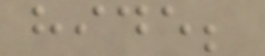hide;
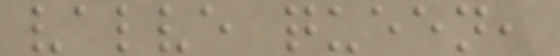valve queen,
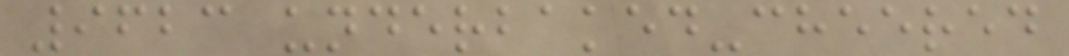9623 underbaked-cheered
